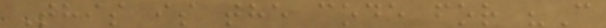This is the code for "C
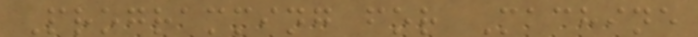Programming for Machine
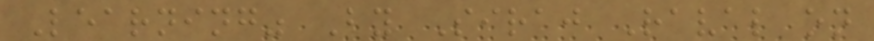Learning" By Siraj Raval on
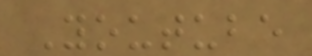Youtube
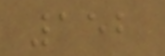152
